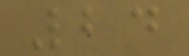24
